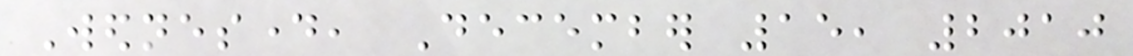Wednesday, December 15, 2010
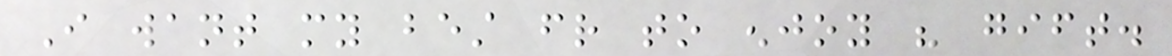I want my best friend to enjoy his gift.
